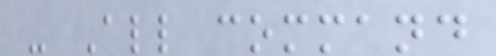- All command
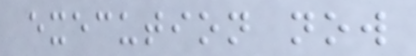execution now
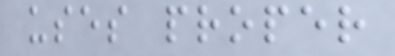uses proper
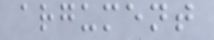argument
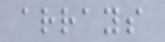arrays
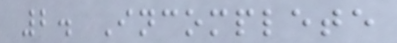2. Incomplete
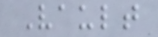Vault
